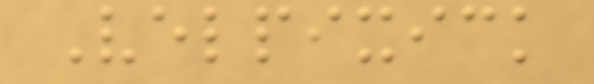Velpixick
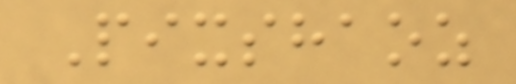Pixshaoz
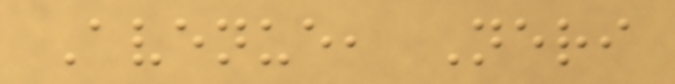Avenue, Neri
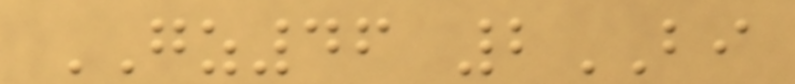GZ46 2BI
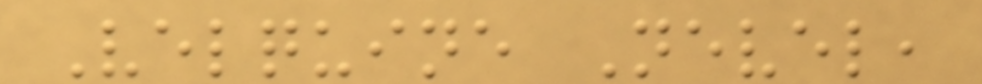Velquine Nevel,
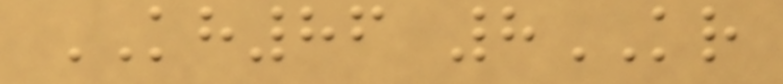KH86 8KR
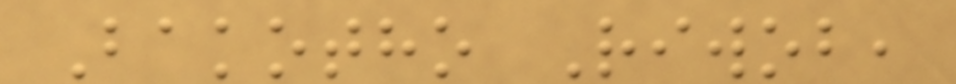Bakotho Riwob,
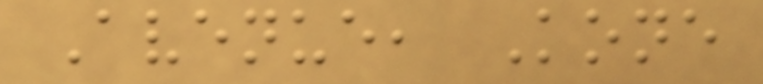Avenue, Kone
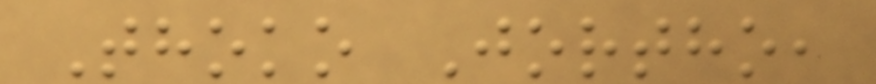Thoko Jortho,
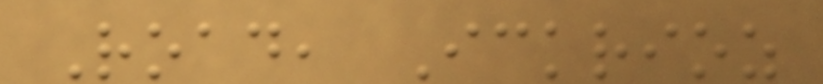Road, Ickrioz
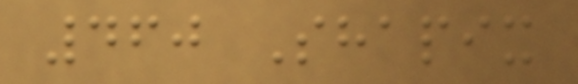460 Shapix
